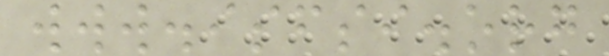www.isfsi.org
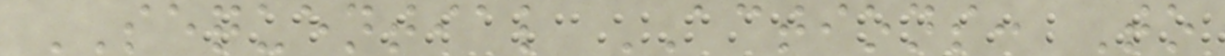SEQUENTIAL ACTIONS: To
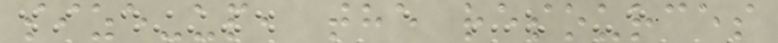size-up, the resources
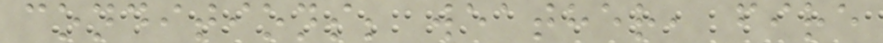conditions; weather, fire
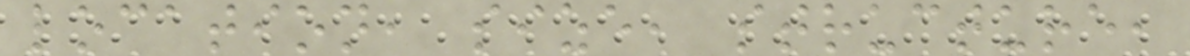location, size, structure,
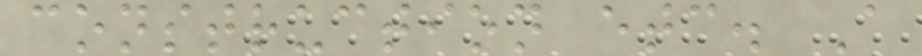construction etc. A
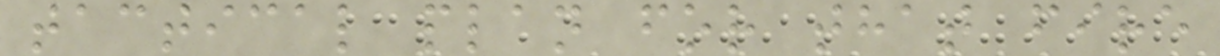tactical plan for that fire
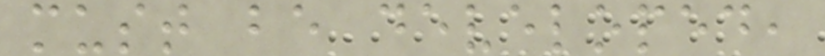must be developed,
